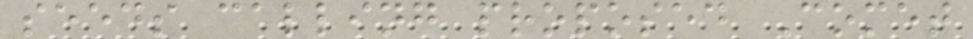seeds calling proposed Comet
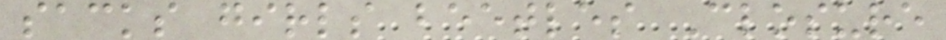sacks girls beetles Closure
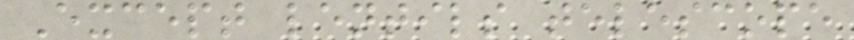Except lentils telescope
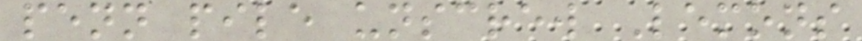penn pile unscrew Lemons
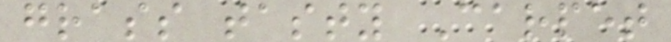grass tasty Carpet
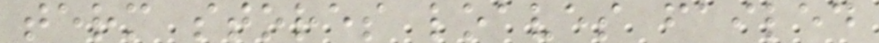term stores loaves failed
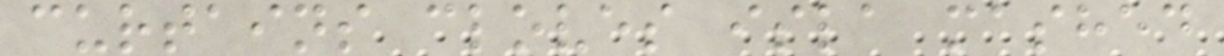curtains cloves isla mashed
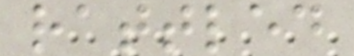rattled
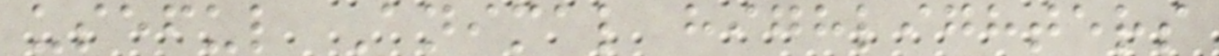useful Animal highlighters
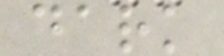dark
